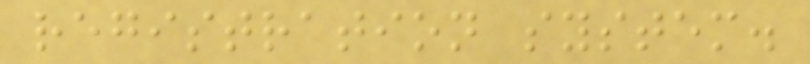registration system.
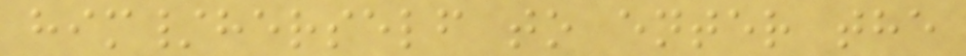him/herself to enter the
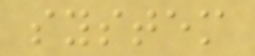system
